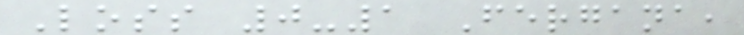Loss 0-1 Fergana,
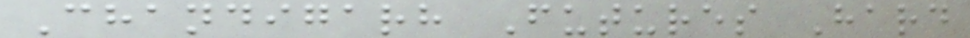Chandigarh Futures Hard
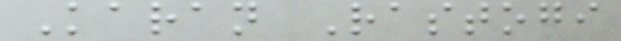Karan Rastogi
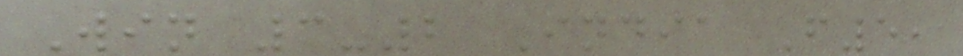Win 3-2 India F5,
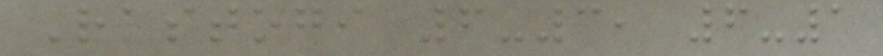Rastogi 6-3, 6-1
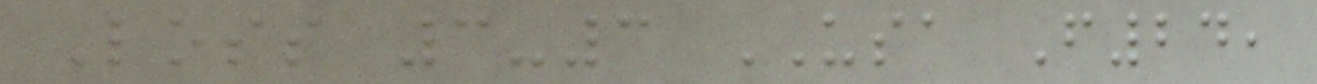Loss 3-3 USA F24,
